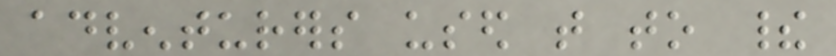adventurers used that to their
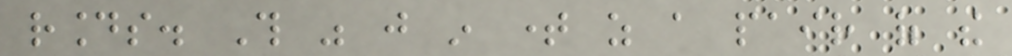rounds. This was just in time as a pair of the
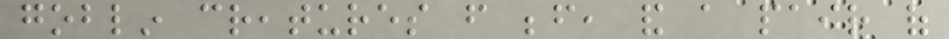goblin creatures from before, and a pair of
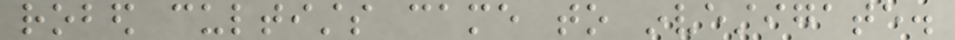robed cultists came to investigate.
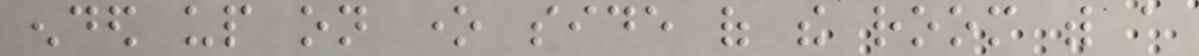ended up on one side of the room with a
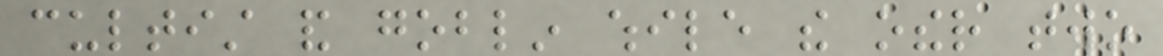cultist and goblin while the other two
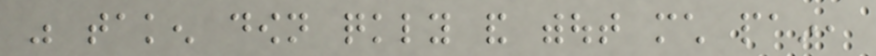was taken down quickly and without much pain,
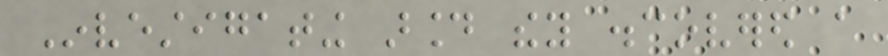Investigating around they discovered a
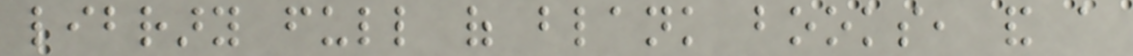library full of blank books, and a
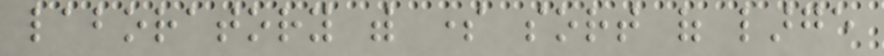laboratory with some sort of large
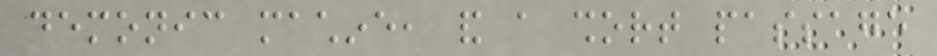demonic machine, and a short passage
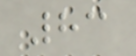83
